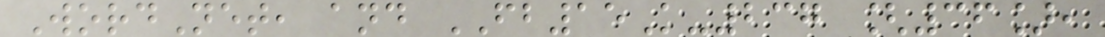WordNet, and FB15K-237 [36],
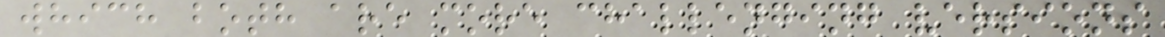which both are more challenging versions
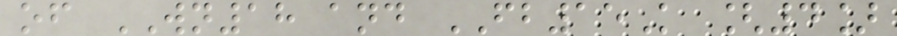of WN18 and FB15K [4]
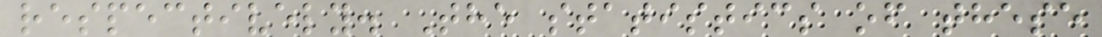respectively. The statistics of these
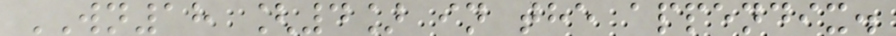WN18 [4] in the appendix.
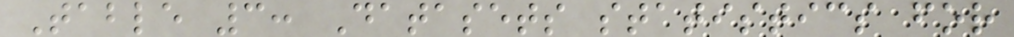Table 3: Datasets statistics for
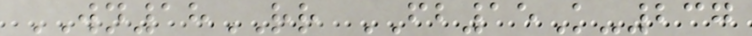WN18RR FB15K-237
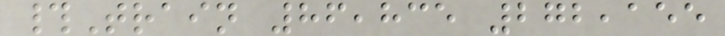#Train 86,835 272,155
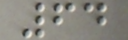64
